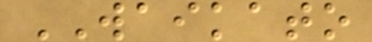WAIKATO
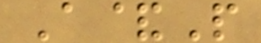A&P
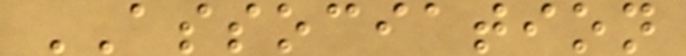ASSOCIATION
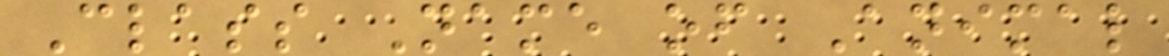Class Name of Animal
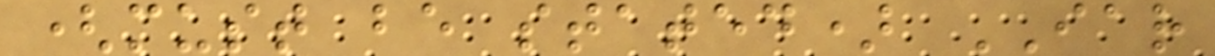(must be stated) IAR
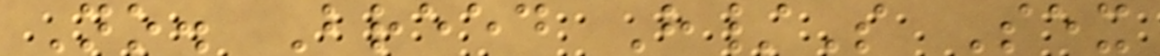No. Breed H/S Sex
